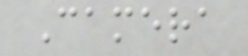Camera
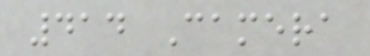414 Camera
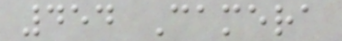454 Camera
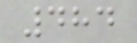484
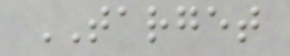TARGET
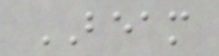BEAM
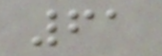61
